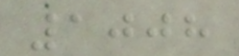1008
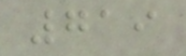719
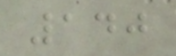140
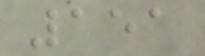151
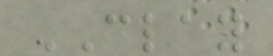CLAY
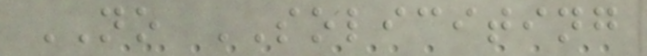NO SOLICITING
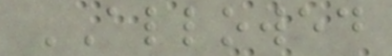ALLOWED
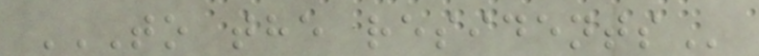TO THE RESIDENTS
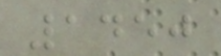1450
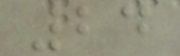24
